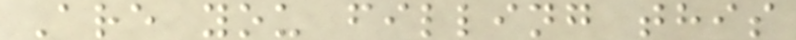Are you filling this
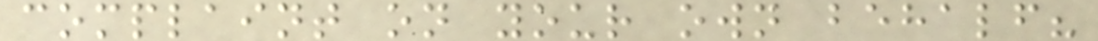complaint on your own behalf?
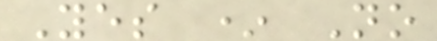Yes * No
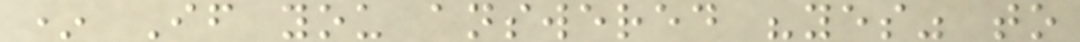* If you answered "yes" to
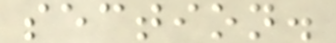section.
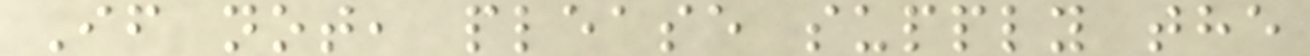If not, please supply the
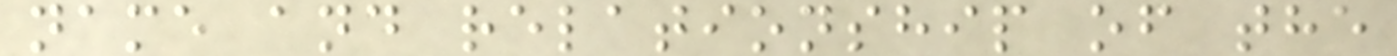name and relationship of the
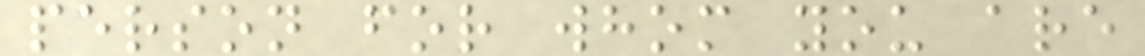person for whom you are
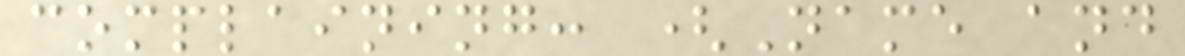complaining: (Name and
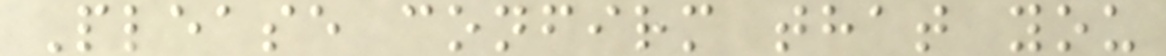Please confirm that you
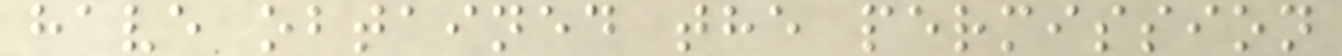have obtained the permission
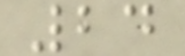24
